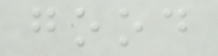good
